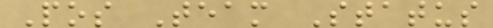Pos Team Status
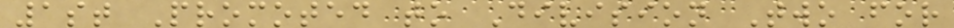1st Promoted to Division Two for
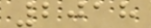2018
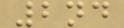2nd
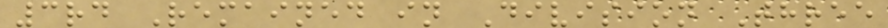3rd Remained in Division Three
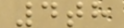4th
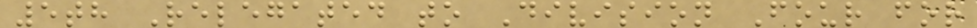5th Relegated to Division Four for
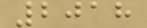2018
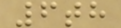6th
